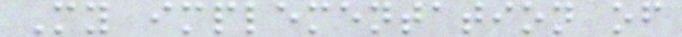My implementation of
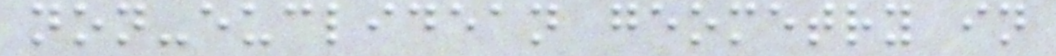non-euclidean geometry in
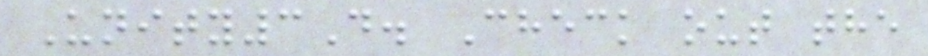Unity3D. Check out the
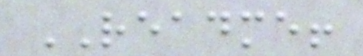README!
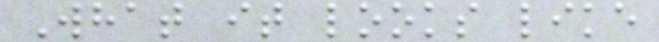What it looks like
